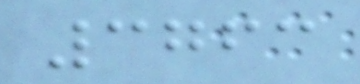3763
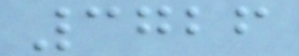3726
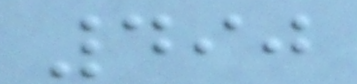490
